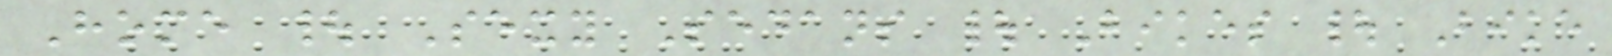Home | Sexy Sedans | Bikes | Bike
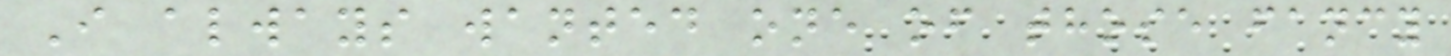I always wanted one of those fancy
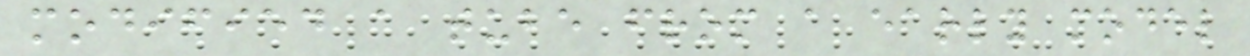modified a tube from a early model
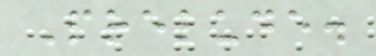Prelude.
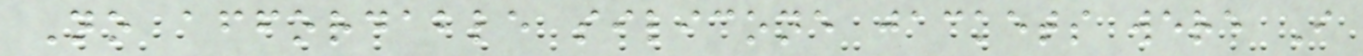No affordable silicone jackets were I
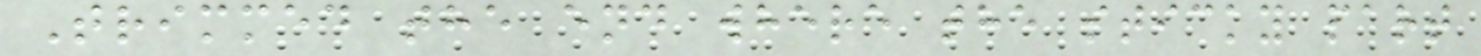Trimmed the end where the sticky part
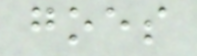goes
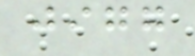jigg
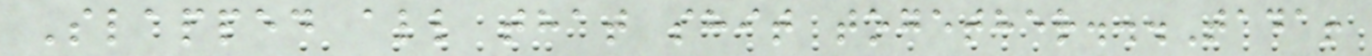Slapped all that shit together...Tada!
